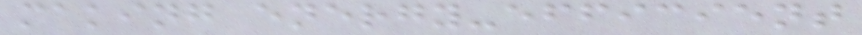making energy-efficient
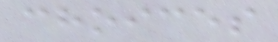choices
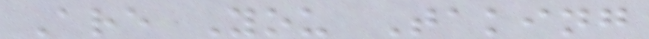Are You Taking
